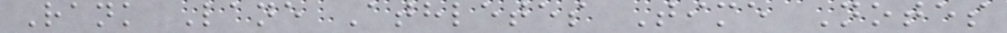Rank Lane Athletes Time Notes
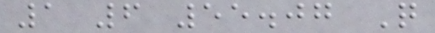1 6 55.07 Q
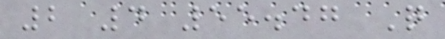2 4 55.47 Q
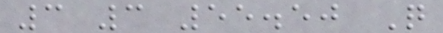3 3 55.50 Q
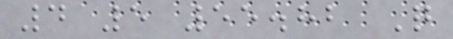4 5 55.82 Q
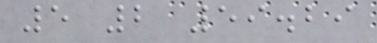5 2 59.29
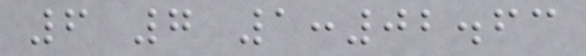6 7 1:02.63
